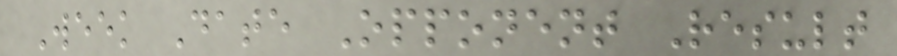Week Date Opponent Result
